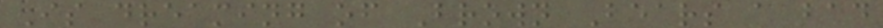Is dreaming of Brown Bears a bad
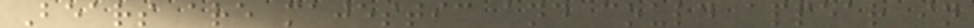Bears are majestic and could appear in
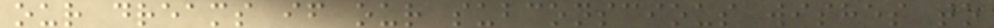our dreams if our subconscious wishes to
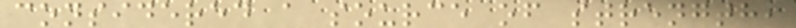considered a source of strength,
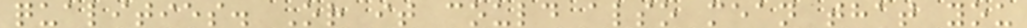qualities. Or it could also mean that you
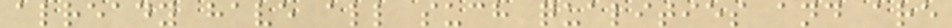already have all such qualities and are
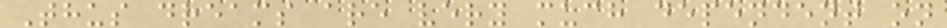Thus dreams are very much dependent on
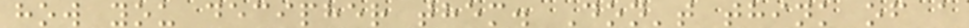how you decipher them. Don't think of a
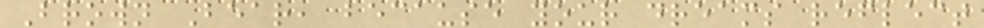Brown Bear, because your dreams reflect
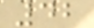42
